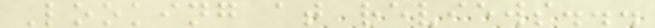Looking at reviews...
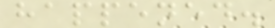happened.
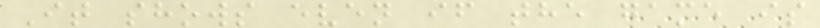It shows even if the game is
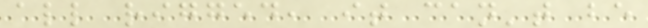all rigged, it can't be
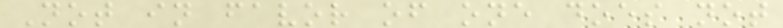Not in favor of one does not
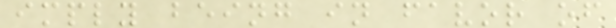imply being in favor of
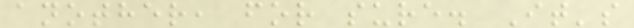another, for sure. It's
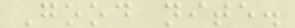Good nite.
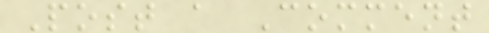Post a Comment
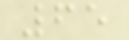65
